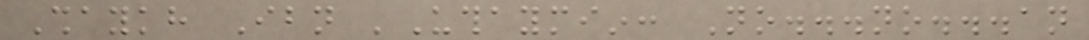Shaykh Ibn 'Uthaymiin: No...no...an
